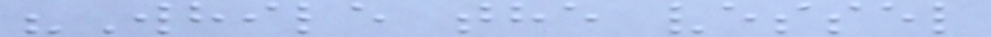"While the vessel
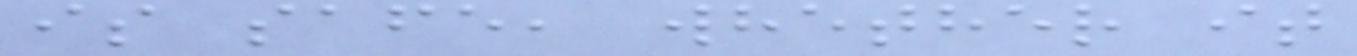is safe, whether it
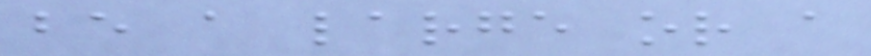be a large or a
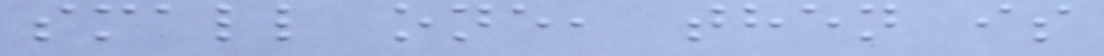small one, then is
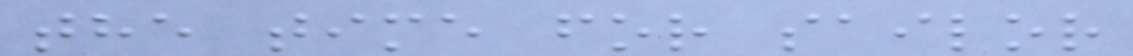the time for sailor
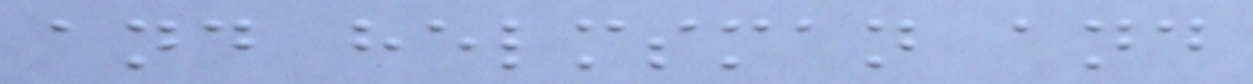and helmsman and
